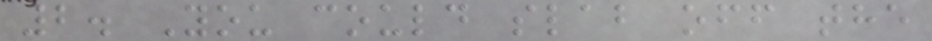2. You could slab off the
